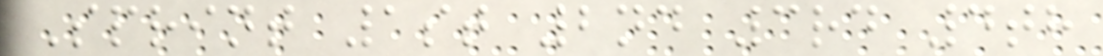Sprint 1st 2nd 3rd 4th
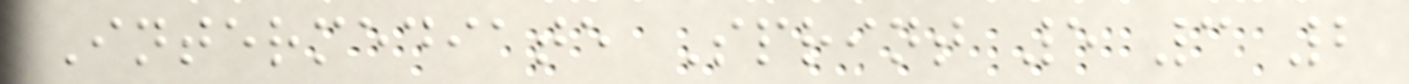Intermediate Sprint 5 3 2
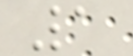1
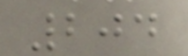204
